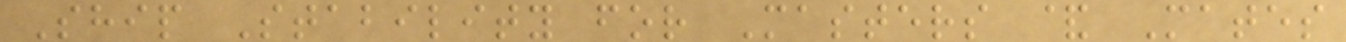Ship Stability for Masters & Mates
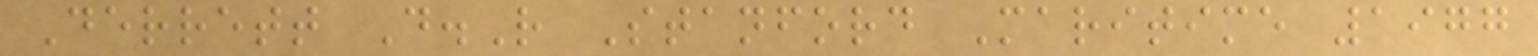Derrett D.R Stanford Maritime 1977
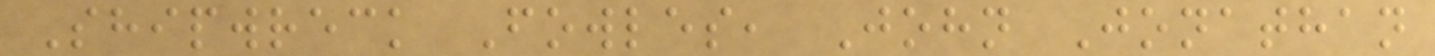Shipwreck Fowles, John Jonathan
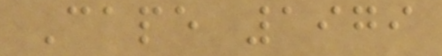Cape 1979
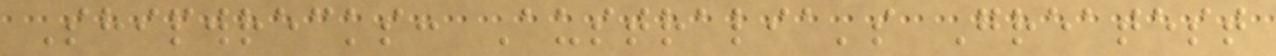Shipwrecks: Australia's Greatest
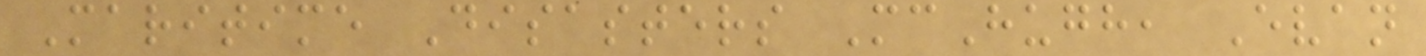Maritime Disasters McHugh, Evan
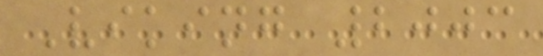Viking 2003
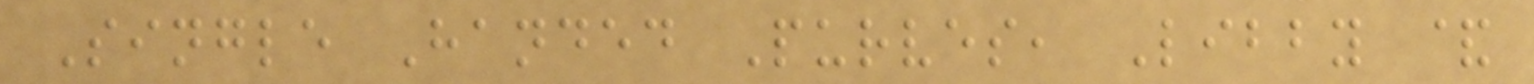Single Handed Purves, Libby &
